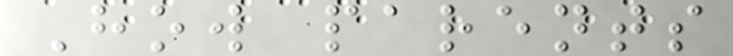How parents
